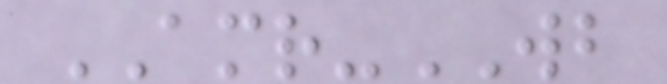AMR-WB
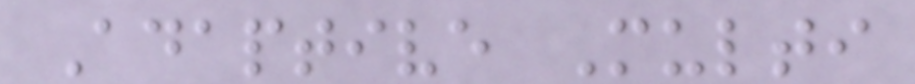Adaptive Multi
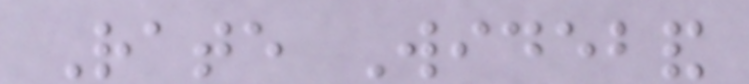Rate Wideband
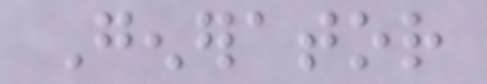Generator
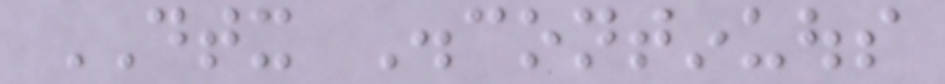DTX Discontinuous
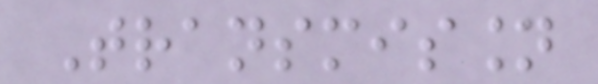Transmission
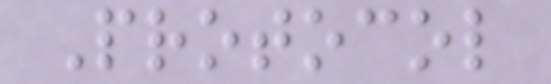Protocol
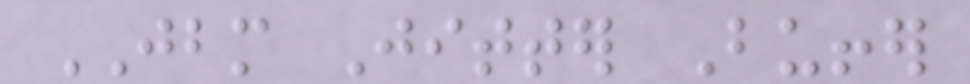JBM Jitter Buffer
